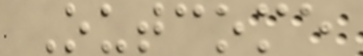Outcome
